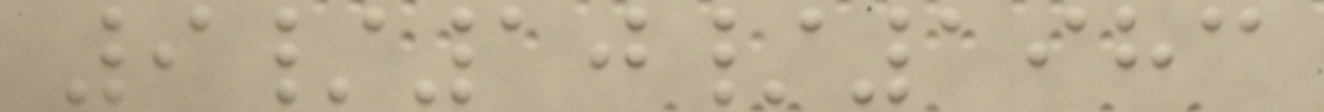9/10/1983
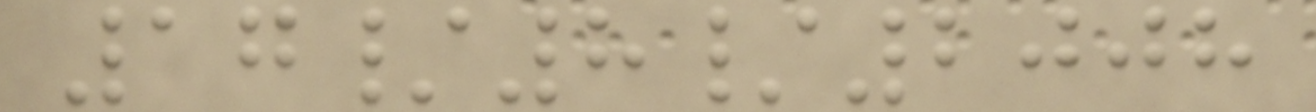17/8/2008
